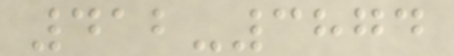412-3874
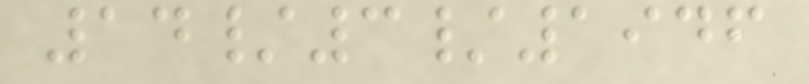14/3/1946
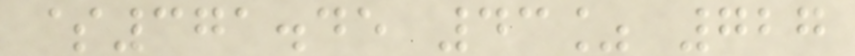$371.45 43% 727
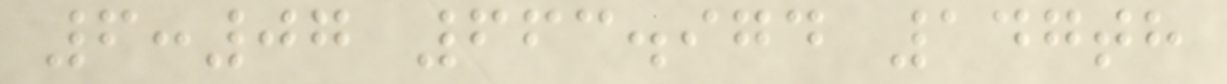6:07 663.974 147th
